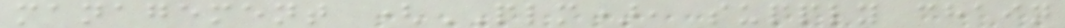management (PLM), supply chain
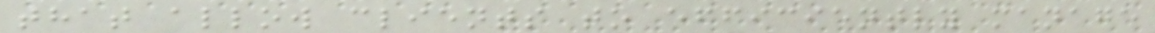that allow clients to efficiently manage
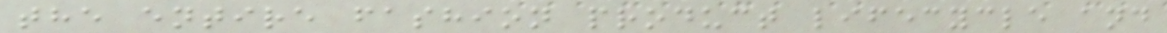the entire fashion product lifecycle and
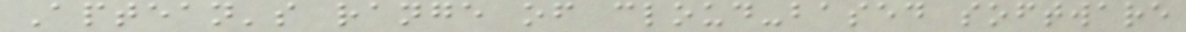Aptean's range of cloud-based software
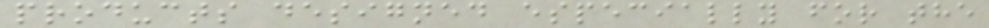products designed especially for the
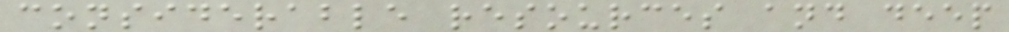considerable resources and deep
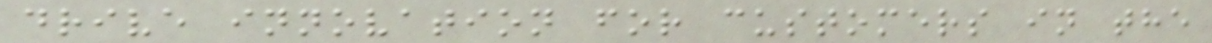drive innovation for customers in the
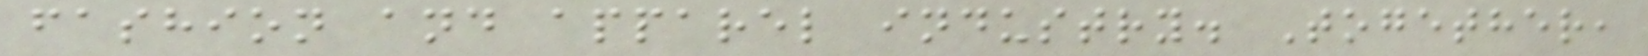fashion and apparel industry. Together,
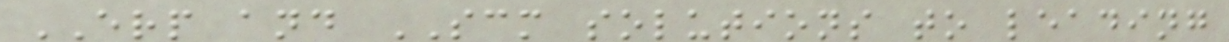ERP and SCM solutions to leading
